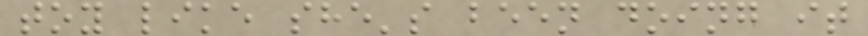toy like she's been doing it
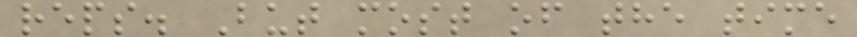reps. But most of the time
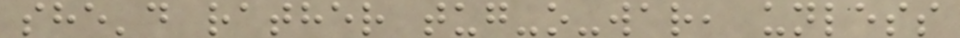she'd rather tug-o-war, unless
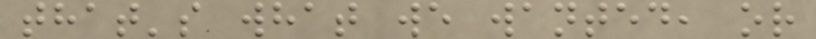that's what we wanted, or
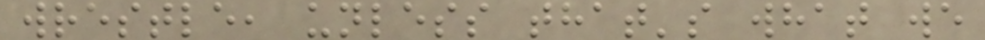wrestle, unless that's what we
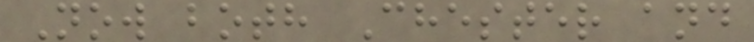Now both Chester and
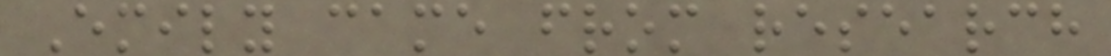Emily came from research
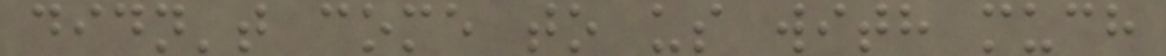didn't come to us with much
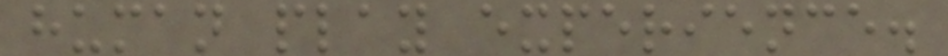human play experience.
